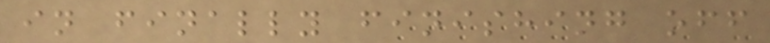in finally finishing off
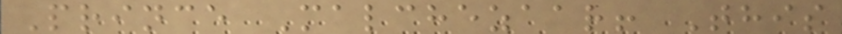Prince Malchezaar! This
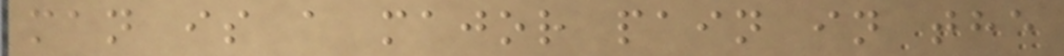man is a major pain in the
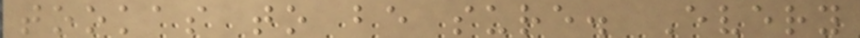tookas to be sure. Every
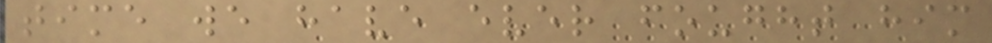time we have ever fought him
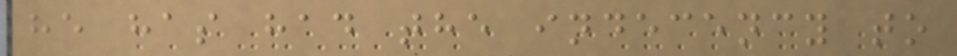he has had the indecency to
